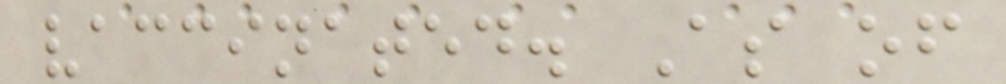vaccinated. As of
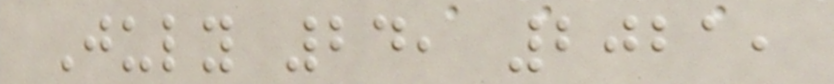July 24, 2021,
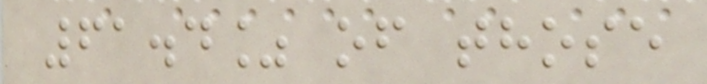61.4% of those
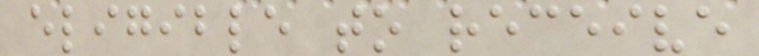eligible to receive
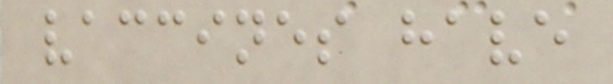vaccines have
